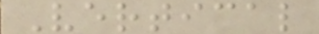Vertical
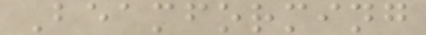Beamforming
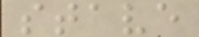stave
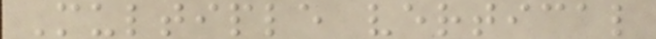Multiple vertical
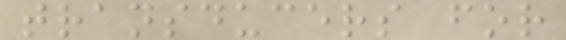transducers for
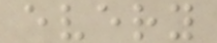every
